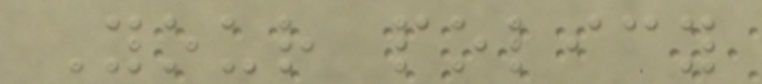Your policy
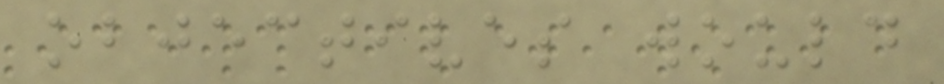objectives would
